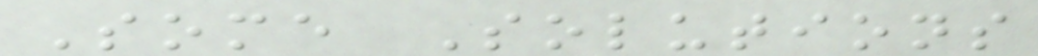Some Solutions
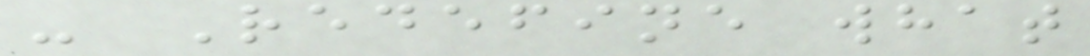- Redefine what
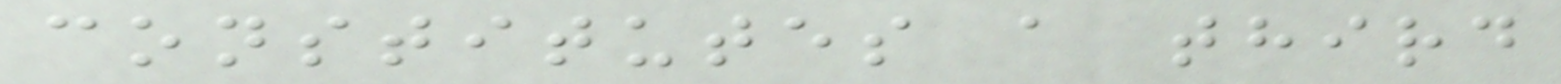constitutes a third
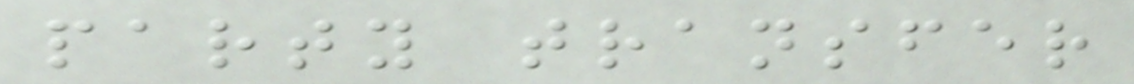party transfer
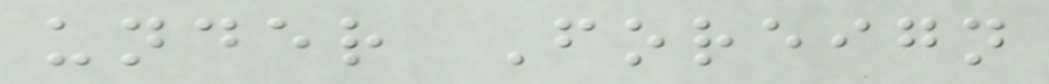under Foreign
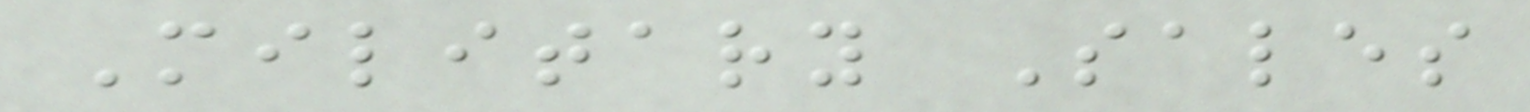Military Sales
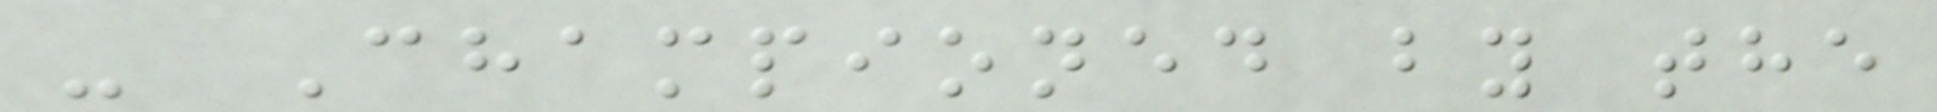- Championed by the
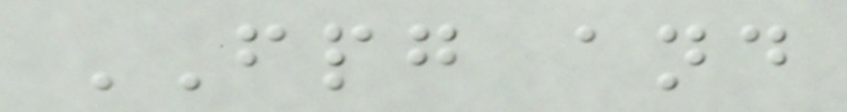FPG and
